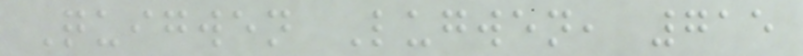Quigwen Lugwen, 715
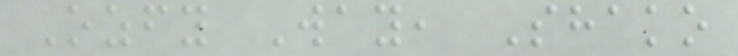Ozfy Way, Shako
